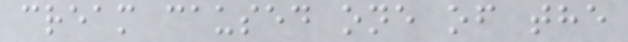cream caused one of the
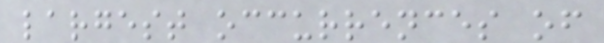largest occurrences of
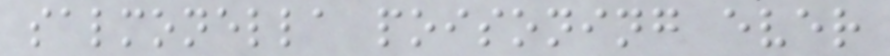salmonella poisoning ever
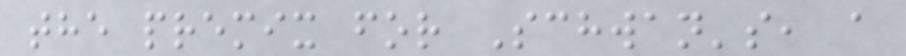the premix for Schwan's, a
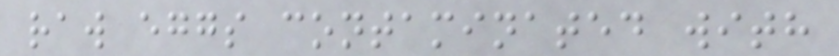raw eggs contaminated with
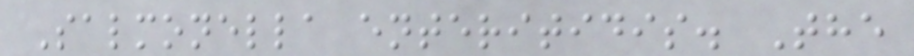Salmonella enteritidis. The
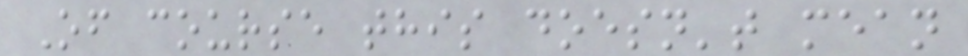Of course this doesn't mean
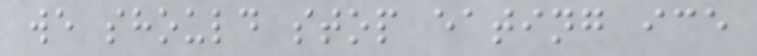we should stop eating ice
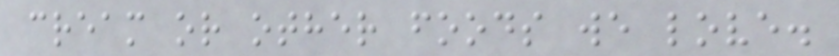cream or other foods we love.
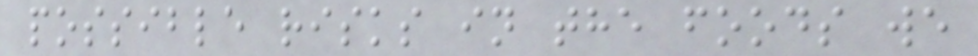possible risks in the foods we
